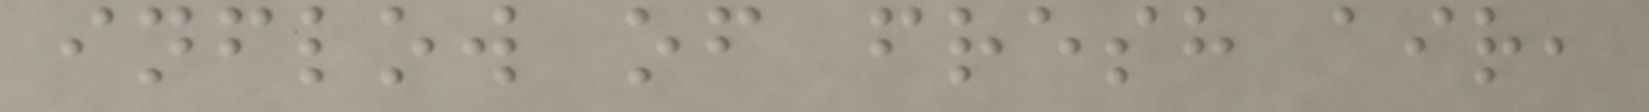inflow of fresh air,
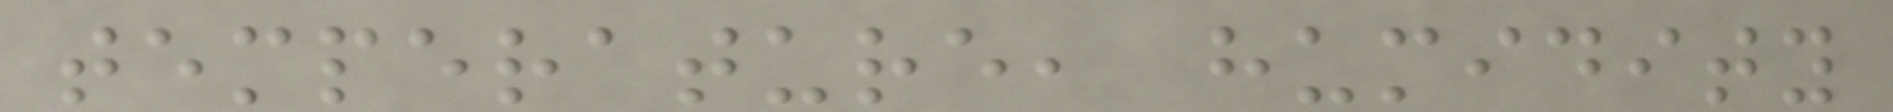temperature, humidity
